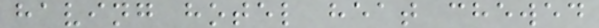having hotel heat chewed
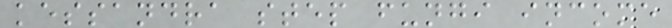kessandra step fungi income
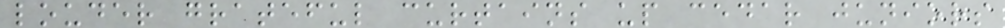louder grateful curtains up cedar juniors
